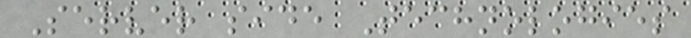Server side Technologies
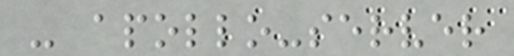- apollo-server
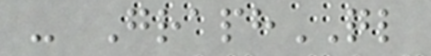- GraphQL
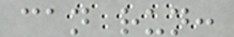can run:
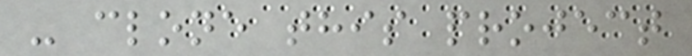- clone this project
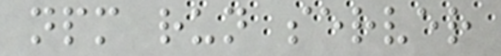npm run server
